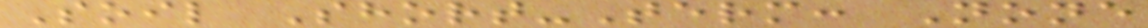Soil Short-Term: None
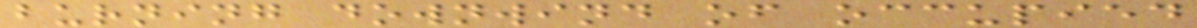burning downwind of occupied
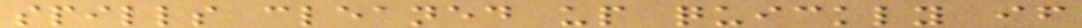spills cleaned up quickly if
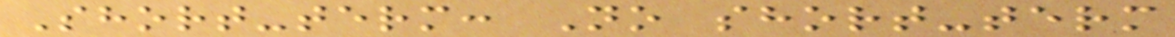Short-term: No short-term
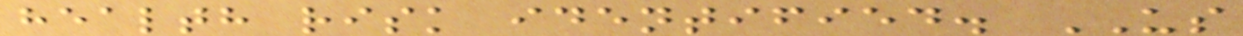health risk identified. US
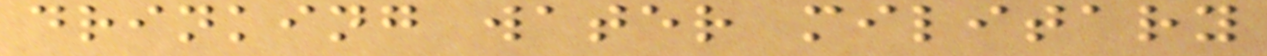drinking water military
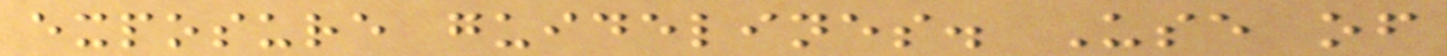exposure guidelines. Use of
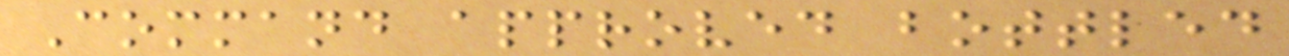Command approved bottled
